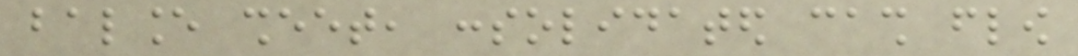balance sheet, consolidated cash flow
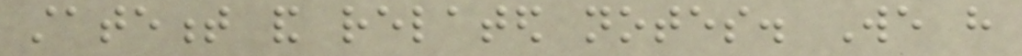statement and related notes. We have
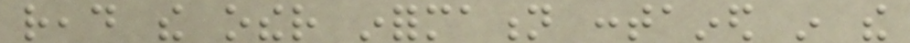read the other information contained in the
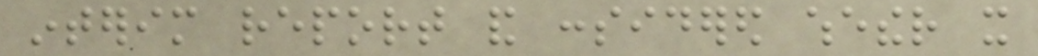interim report and considered whether it
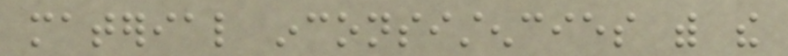material inconsistencies with the
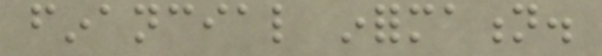financial information.
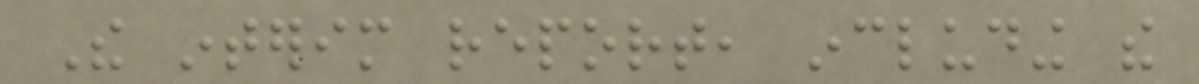The interim report, including the
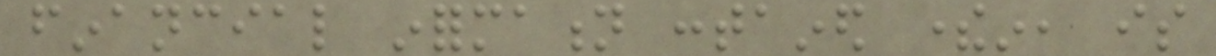financial information contained therein, is
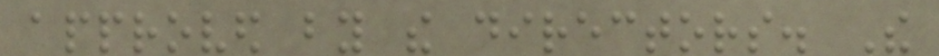approved by the directors. The
